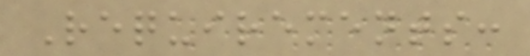Requirements:
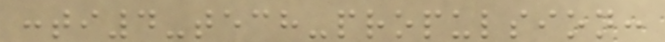:ti4-tech-propulsion:
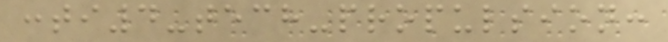:ti4-tech-propulsion:
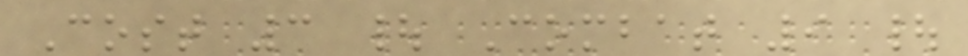Cost 3 | Combat 9 |
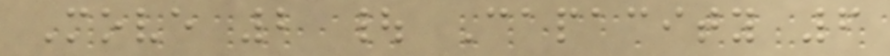Move 2 | Capacity 6
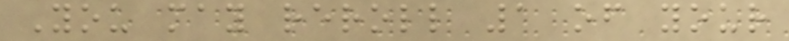You may reroll 1 of your
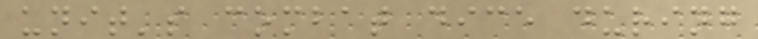unit's combat dice during
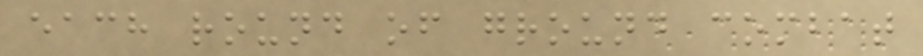each round of ground combat
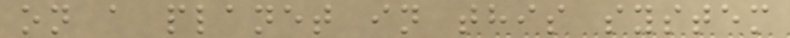on a planet in this system
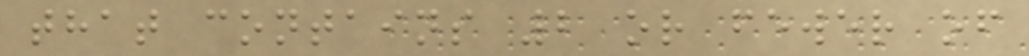that contains 2 or fewer of
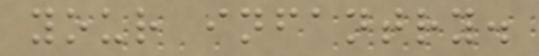your infantry.
